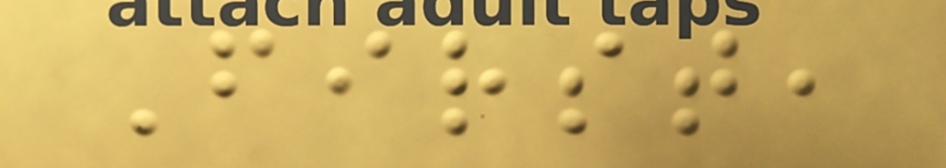First,
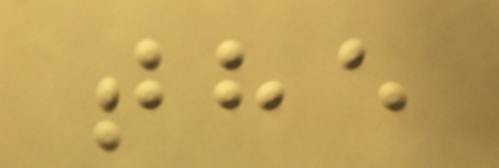the
